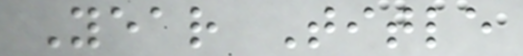Year Title
